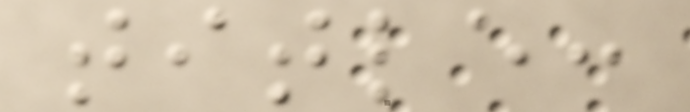title:
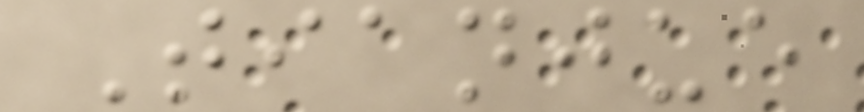Tianjue
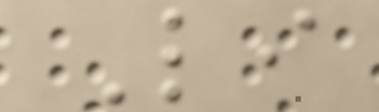Li
